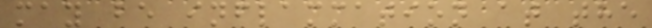may be inflammation at the
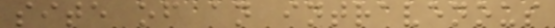site of an intravenous
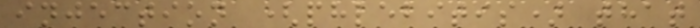injection (phlebitis) that
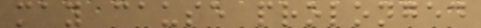may cause prolonged
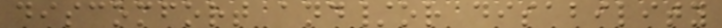discomfort and/or disability
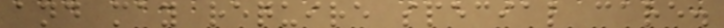and may require special care.
